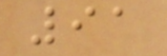91
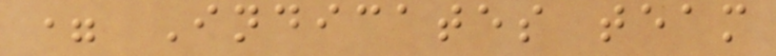= Indicates team
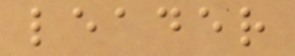leader
